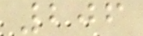206
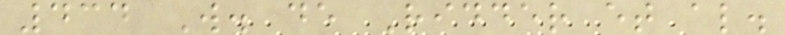434 W. de Ridder et al.
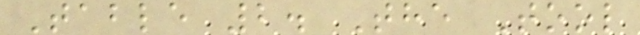Table 2. The Tool
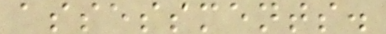assessments.
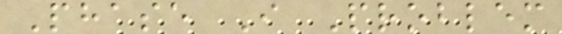Phase I Problem
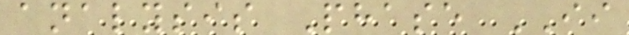analysis Phase II
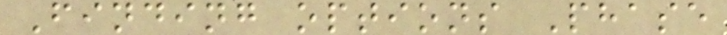Finding options Phase
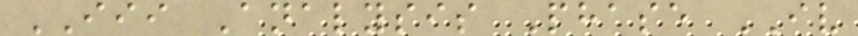III Analysis Phase IV
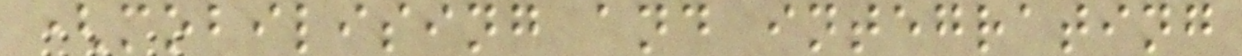(mobilising and integrating
